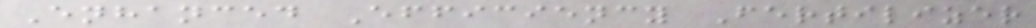Enhanced Efficiency Fertilizer
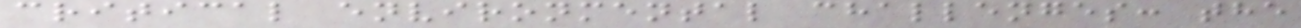critical environmental challenges: the
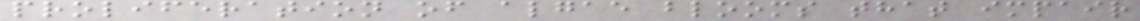proliferation of algae blooms that impair
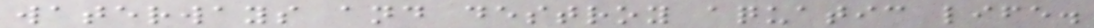waterways and destroy aquatic life.
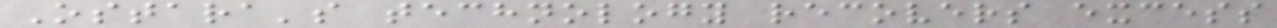Ostara's technology recovers excess
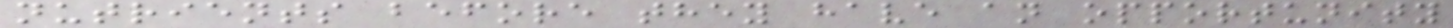nutrients before they have an opportunity
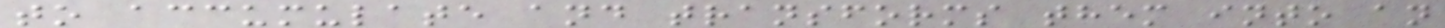to accumulate and transforms them into an
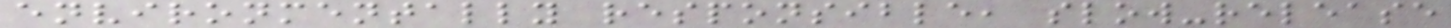environmentally responsible, slow-release
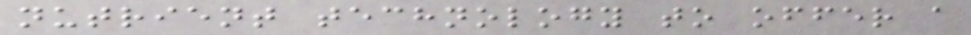nutrient technology to offer a
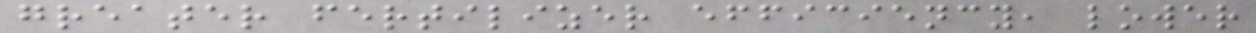greater fertilizer efficiency, lower
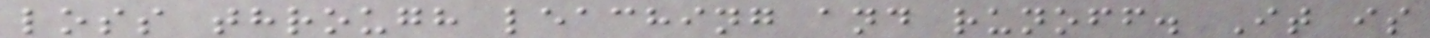loss through leaching and runoff. It is
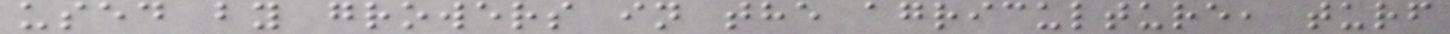used by growers in the agriculture, turf
